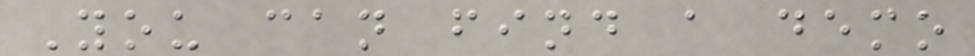You can find a demo
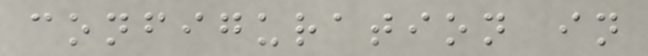configuration in
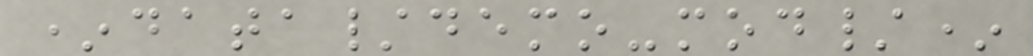*data/demo-mod/*
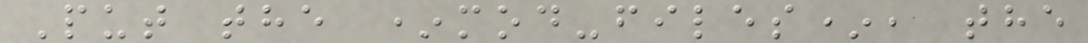Put the *mod-files*, the
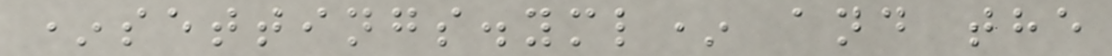*settings.yml* and the
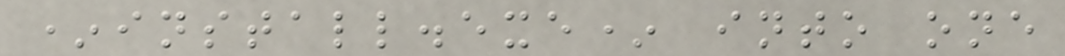*install.exe* into one
